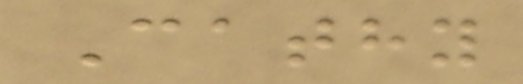Cathy
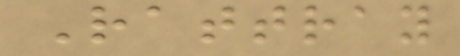Rattray
